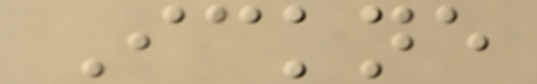Ickne
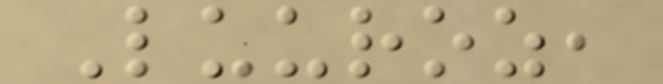Luuroz,
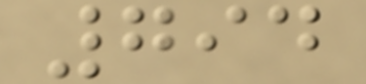794
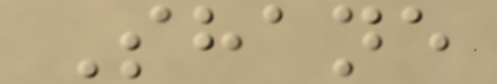Shane
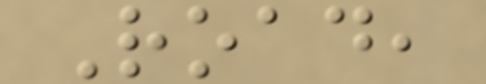Road,
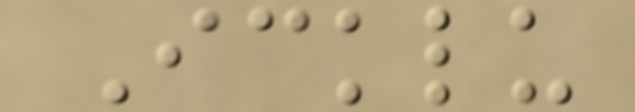Icklu
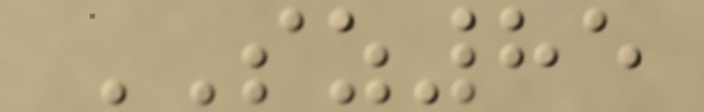SZ85
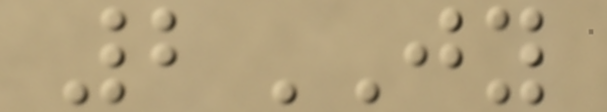2JY
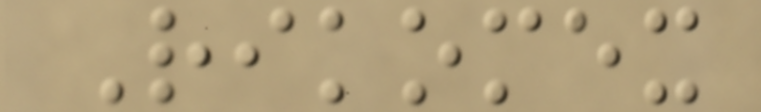Rikomex
